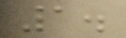1.
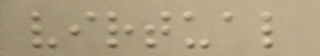virtual
